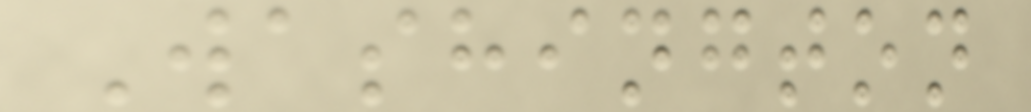Washington
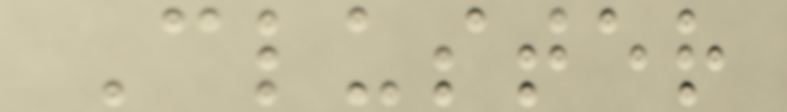Cluster
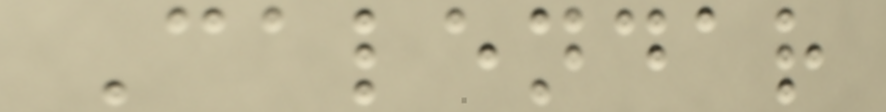Calendar
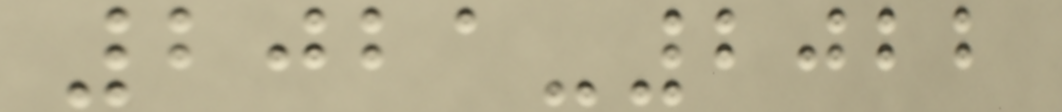2021-2022
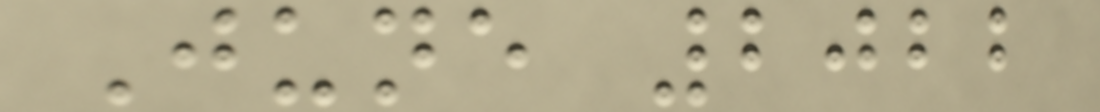June 2022
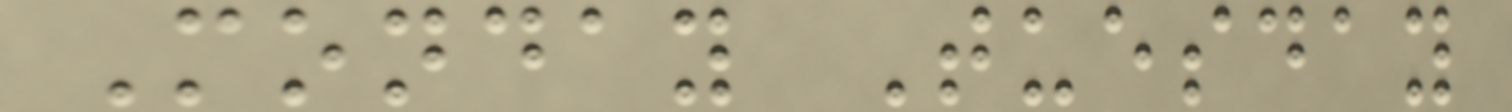Monday Tuesday
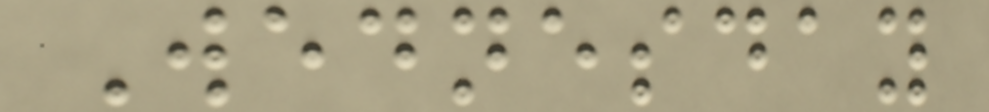Wednesday
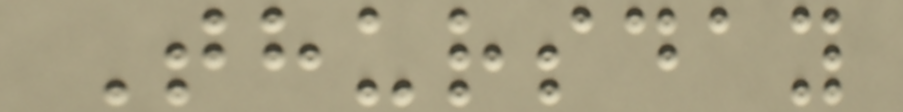Thursday
